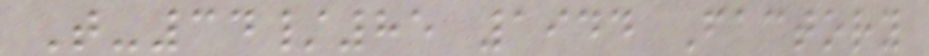T-34/85 1944 Factory
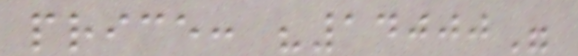price: "14000"
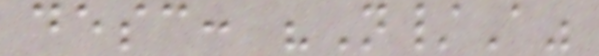desc: "N/A"
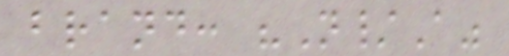brand: "N/A"
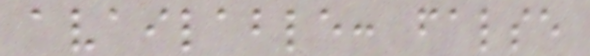available: false
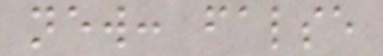new: false
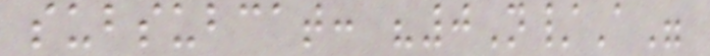subsubcat: "0N/A"
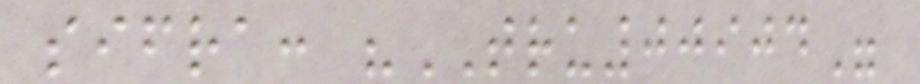sifra: "TRU00904"
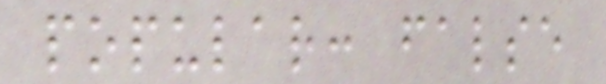popular: false
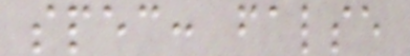spec: false
